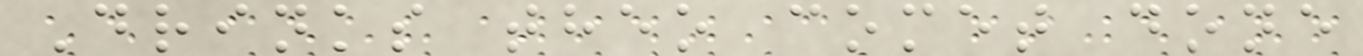Drinks theo comet done
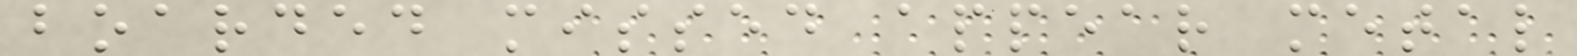boarded missed appear metal
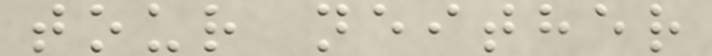tour neither
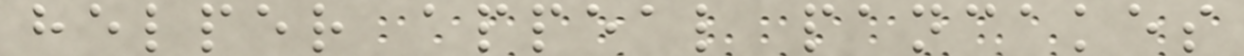helper appeal pancakes
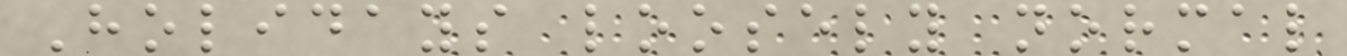Holidays loosely normal
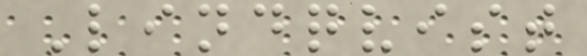Lindqvist
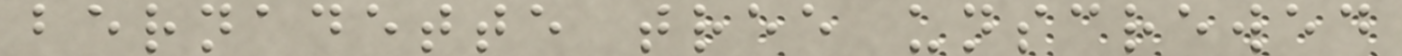bernadette tree unscrewed
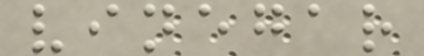vinegar
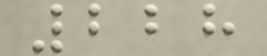228
